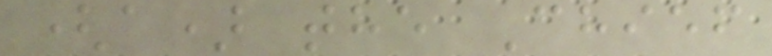(a) the Chief
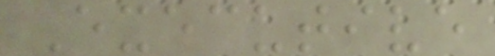Executive
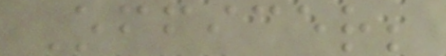Officer;
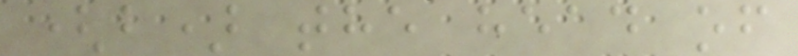(b) the head of
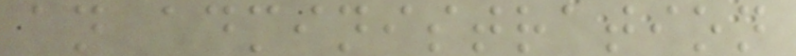an administration
